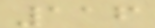116
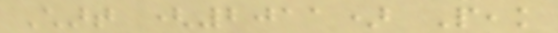Chart (2011) Peak
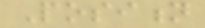Position
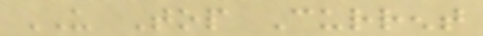US Top Current
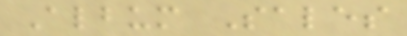Album Sales
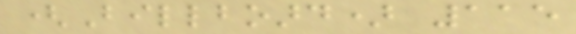(Billboard) 115
